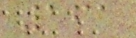161
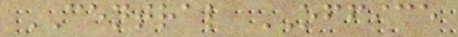CENTRAL OFFICE
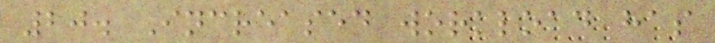20. Increased workload has
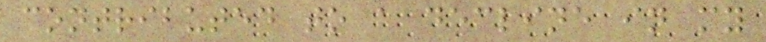contributed to a decline in my
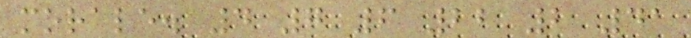morale. 4 7 6 22 2 41
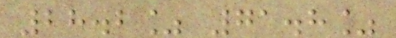28.2% 71.8%
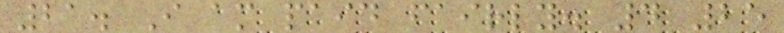21. I am paid fairly. 4 25
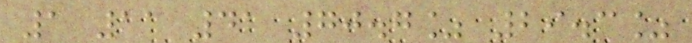1 11 41 70.7% 29.3%
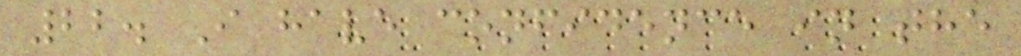22. I have confidence in the
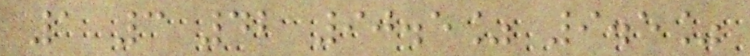1 3 42 90.5% 9.5%
